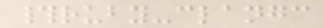#ruby-clangc
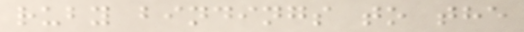ruby bindings to the
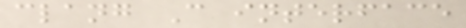clang C interface
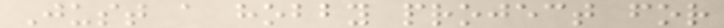Just a hobby project for
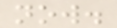now.
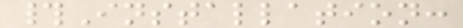#Installation:
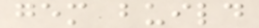gem build
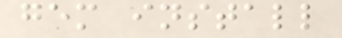gem install
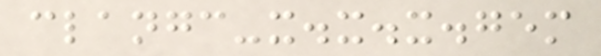clangc-x.x.x.gem
